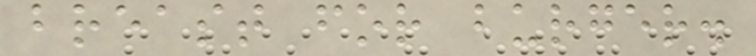breast for burger.
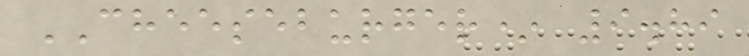CHEESEBURGER* 9.89
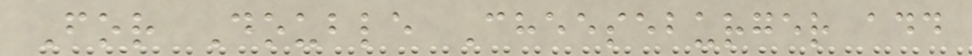For Double Cheeseburger add
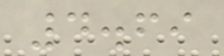4.69
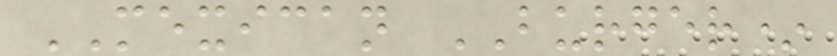MEXICAN BURGER*
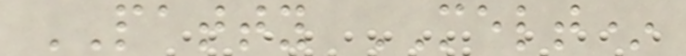PATTY MELT*
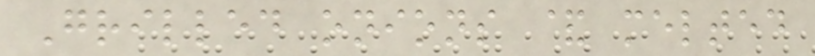Grilled onions & melted
